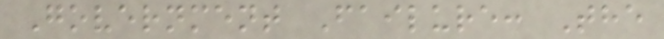Government Failure: The
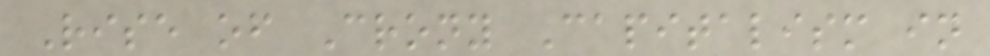Rise of Crony Capitalism in
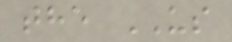the US
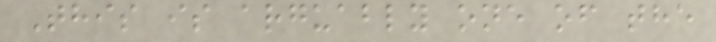This is arguably one of the
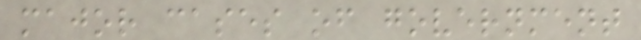major cases of government
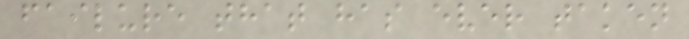failure that has ever taken
